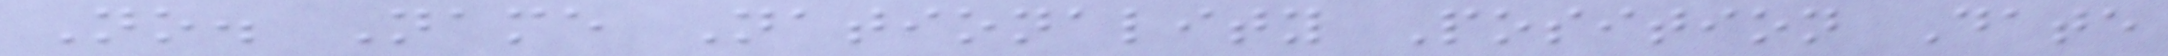No. Name Nationality Position Date
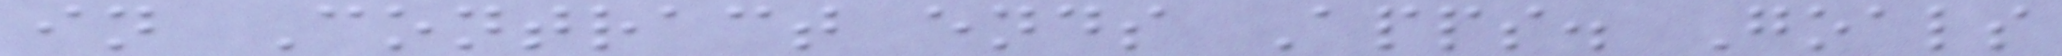in Contract ends Apps. Goals
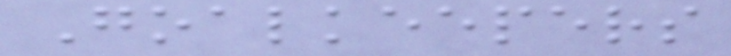Goalkeepers
